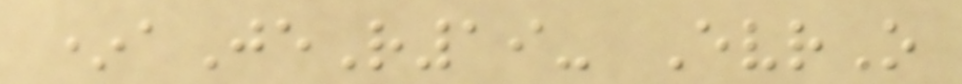*aJeR19- EvrO
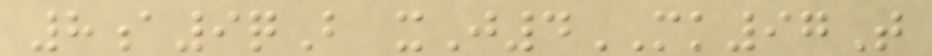8a9qB xJ4MK97T
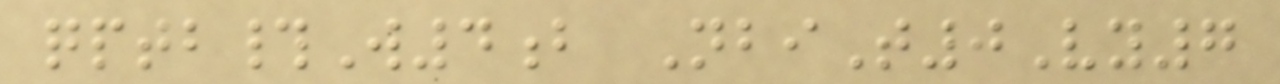qptb#W4b NbiT0Vy7
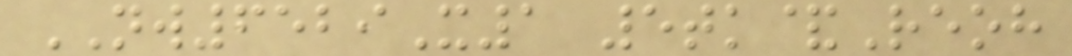NW6529X1 5tk&Reoh
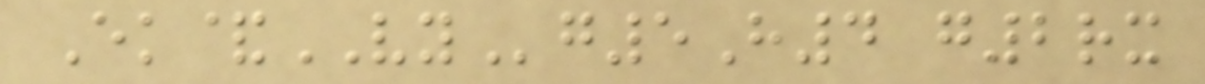Ek&VYg5H4 g2rx
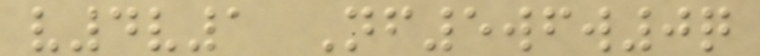v4v1 Nf5wfw0q
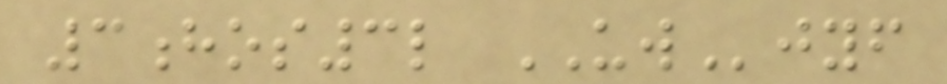3hos3l UWjyf
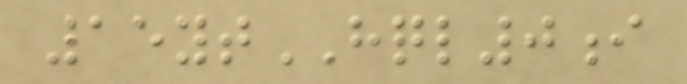15ytHQL0i
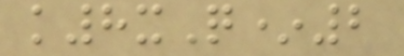k8xQ*2
